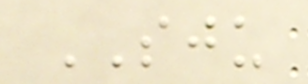SJU
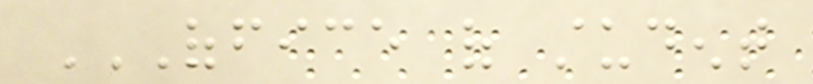OFFICE OF STUDENT
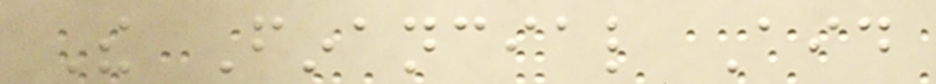The Financial Aid
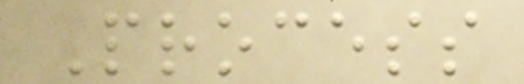Process
